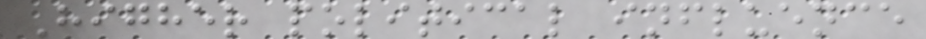Higher political influence
